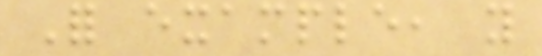For example, you
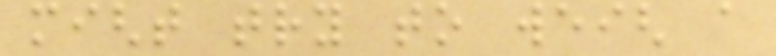might try to weigh a
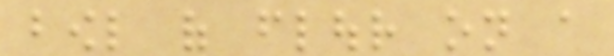bowl of flour on a
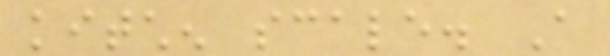kitchen scale. A
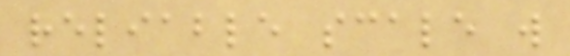reliable scale will
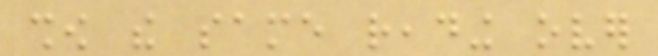show the same reading over
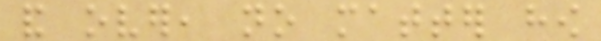and over, no matter how
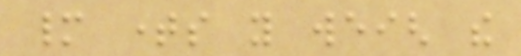many times you weigh the
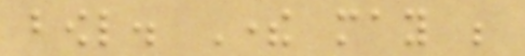bowl. There may be
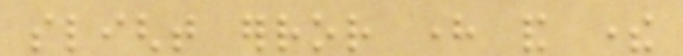slight error here and there
